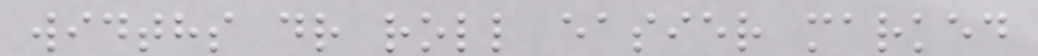widths dr roll easier marked
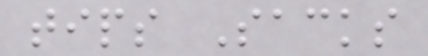tips Sacks
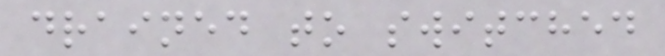drained to switched
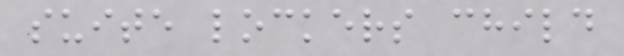suite lockers child
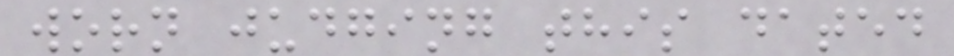worn judging this dated
